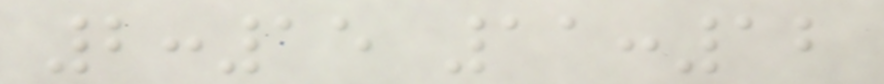2:15 11:12
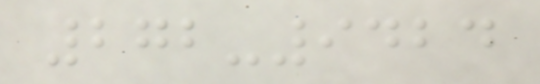272-9424
